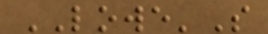LOWE'S
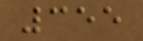355
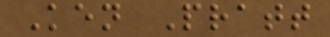Ken Pratt
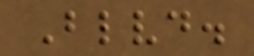Blvd.
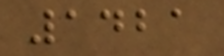1421
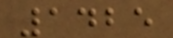1425
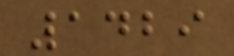1429
